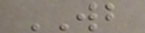WB
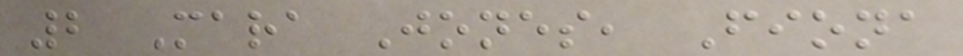2 Mara Jones, Fiona
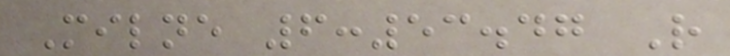Milne 6:53.47 R
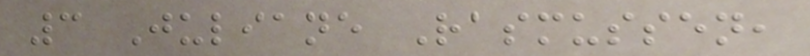3 Juliane Rasmussen,
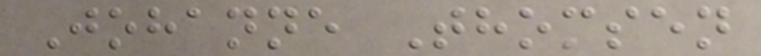Johanne Thomsen
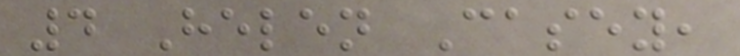4 Helen Casey,
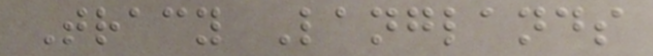Tracy Langlands
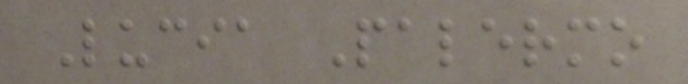Lucia Palermo
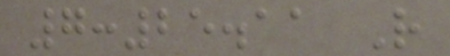7:25.11 R
